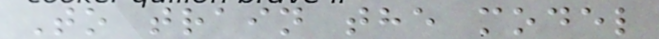To train the model
